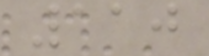110
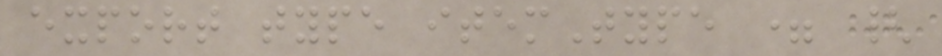export type itemType = {
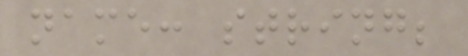name: string;
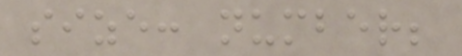size: number;
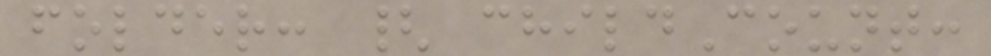folder: { childCount:
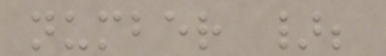number };
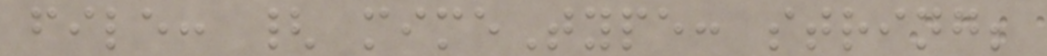file: { mimeType: string;
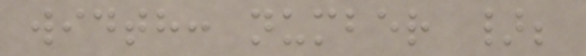width: number };
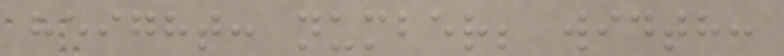height: number; width:
